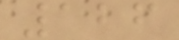126
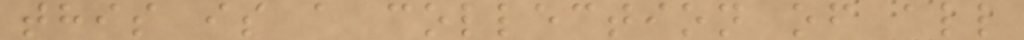this is a collection of all
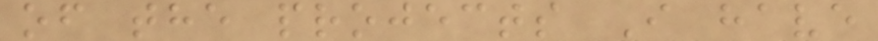of the projects I have
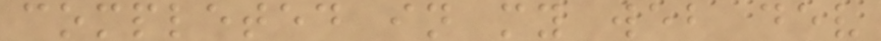completed in my web dev
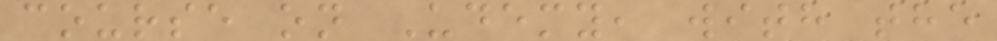course on Udemy, with the
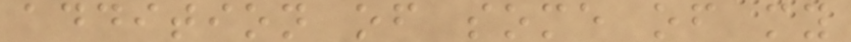addition of some of my
